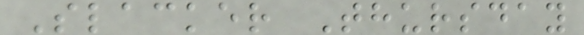Slacker Thursday
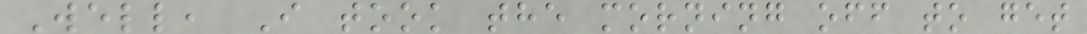Well, I took the morning off to get
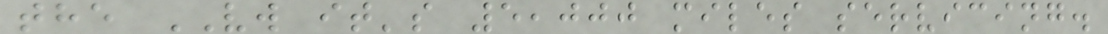the VW it's 5,000 miles servicing.
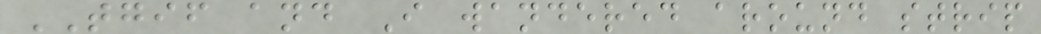TGIF and I wandered around strip
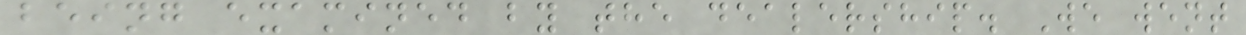being examined by the dealership. We went
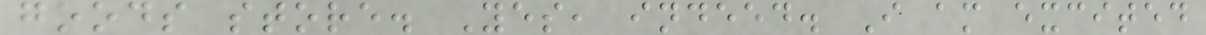goods store. Yes, indeed. I am excited
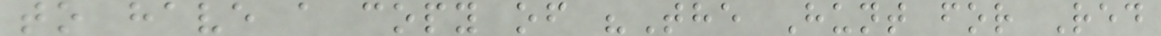to have a copy of "The Hunt for Red
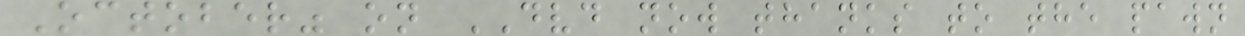October" on DVD now thanks to the pawn
